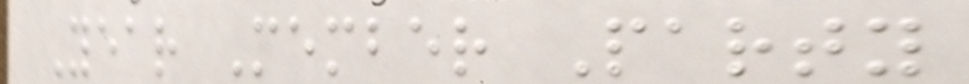Year Member Party
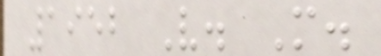1952 V. M.
